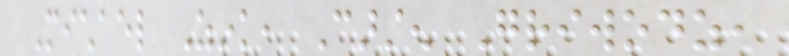Michael Zink, Carsten Griwodz,
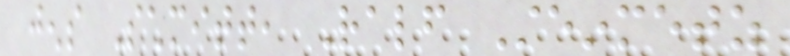jens Schmitt, Ralf Steinmetz
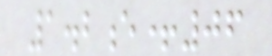1.2e+06
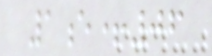1e+06
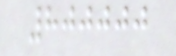800000
